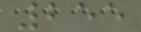255
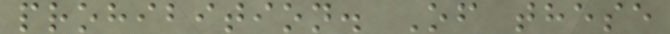prohibition. Of these
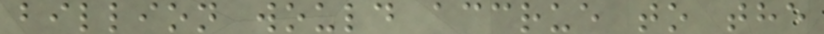billion would accrue to the
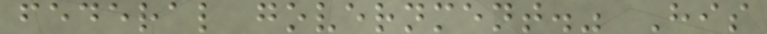federal government." His
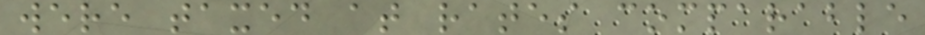were taxed at rates comparable
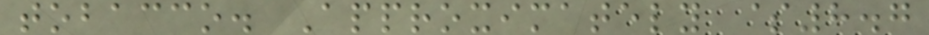tobacco. Approximately $8.7
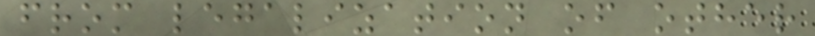from legalization of other
